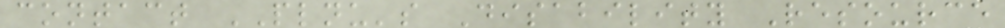contact PLNU's Disability Resource
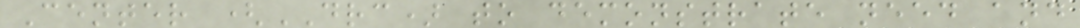Center (DRC) to demonstrate need and
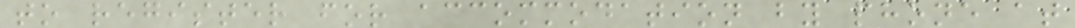to register for accommodation by phone at
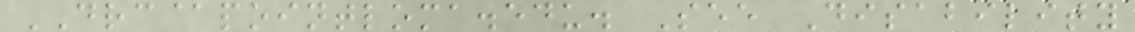DRC@pointloma.edu. See Disability
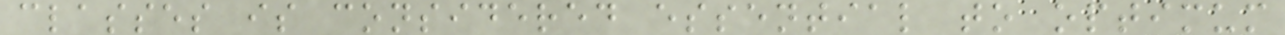classes is considered essential to optimum
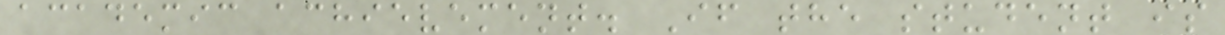academic achievement. If the student is
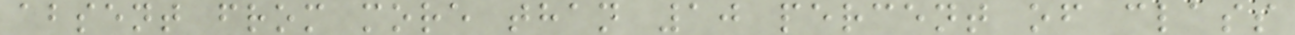absent from more than 10 percent of class
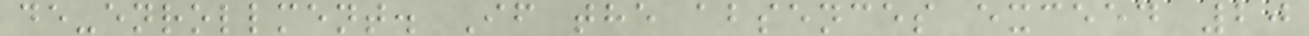de-enrollment. If the absences exceed 20
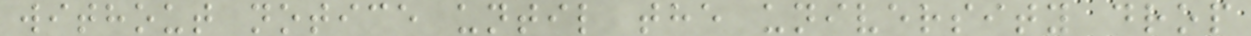without notice until the university drop
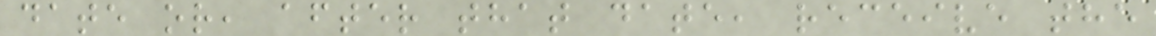date or, after that date, receive the
